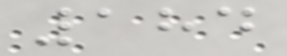184
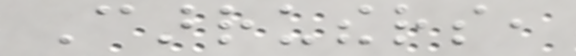Carruthers,
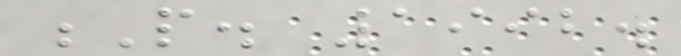P. 1992.
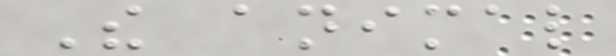The animal
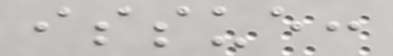issue:
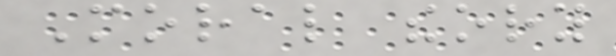Moral theory
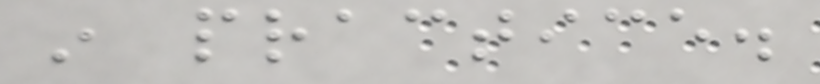in practice.
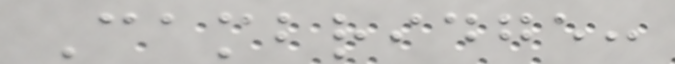Cambridge:
